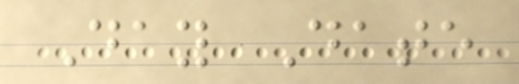Day Date
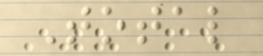Total
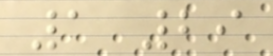1 29
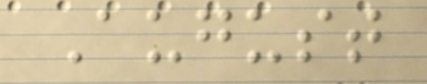August
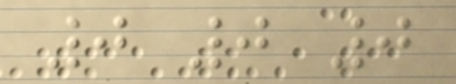0 0 0
